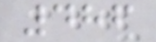486
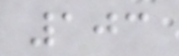103
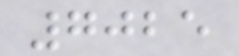7025
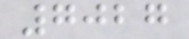7027
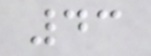43
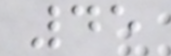45
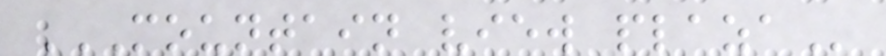MOUNTAIN VIEW PLAZA
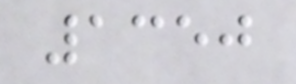1350
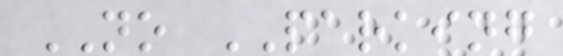NO PARKING
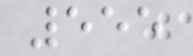555
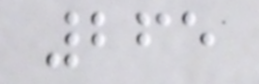265
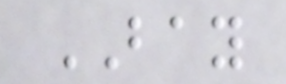BAY
